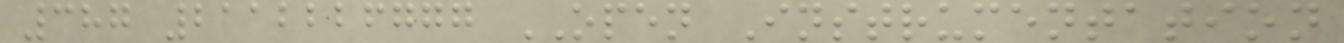387 2112226777 OPEN Instrumentation
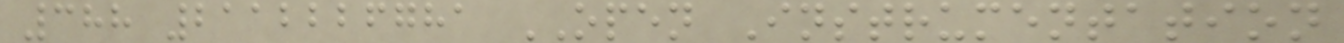388 2112226781 OPEN Instrumentation
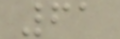61
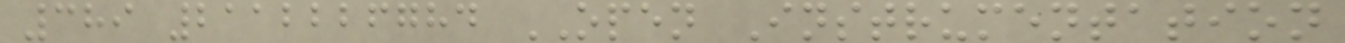389 2112226784 OPEN Instrumentation
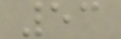53
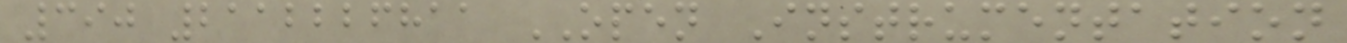390 2112226811 OPEN Instrumentation
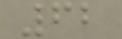62
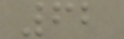62
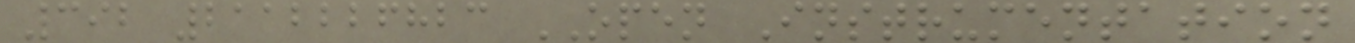392 2112226823 OPEN Instrumentation
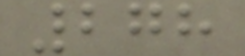278
